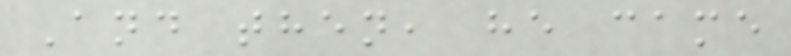And then, he came
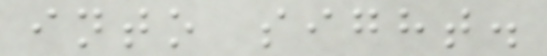into sight.
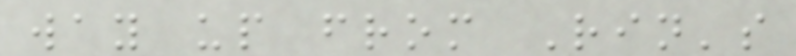way up from Rin's
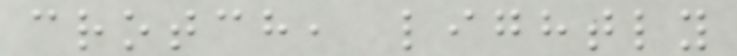crotch, lightly
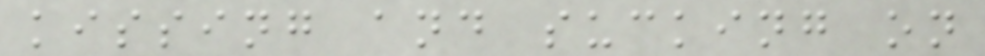kissing and sucking on
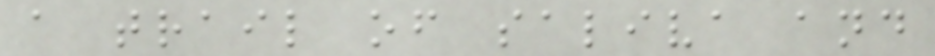a trail of saliva and
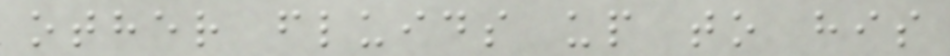other fluids up to his
